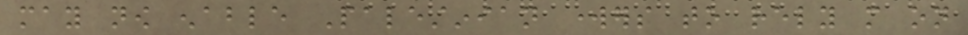may now enable Palestinian workers to rely more on
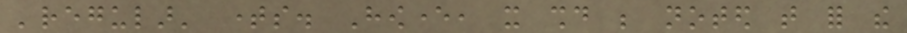'regular' times. However, it should be noted that for the
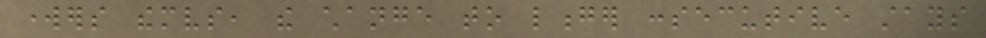workers themselves, the change to longer consecutive stays
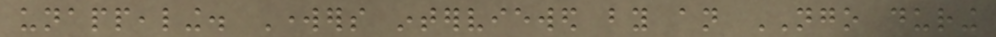unappealing. Workers interviewed by an NGO during
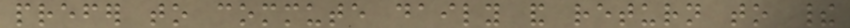prefer to commute daily and return to their
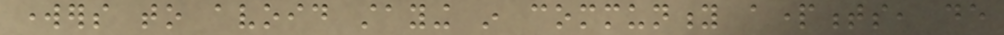workers to avoid staying in community apartments, de
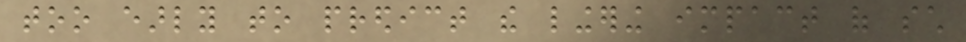too early to predict the lingering impact of such
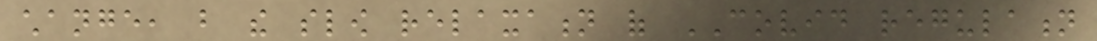change, but the slow relaxation of COVID regulation
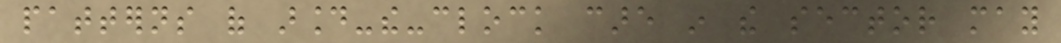patterns of around-the-clock care in the sector may
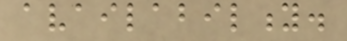availability.
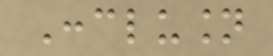Conclusion
